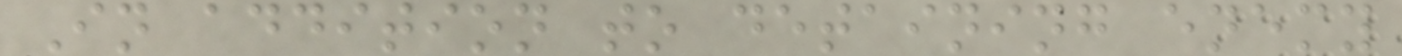In addition to detaining enemy
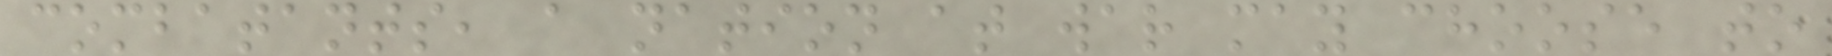combatants, a nation at war may choose to
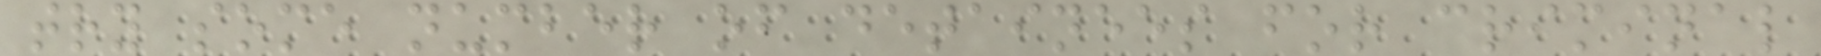try some number of detainees for criminal
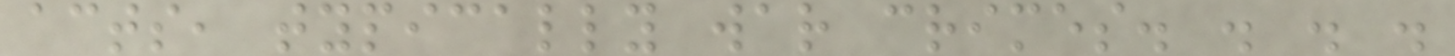acts, typically war crimes. . . .
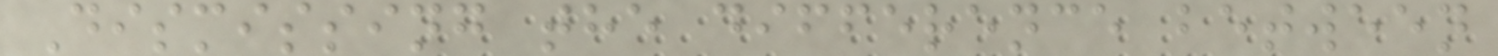Dismissing the difference between
